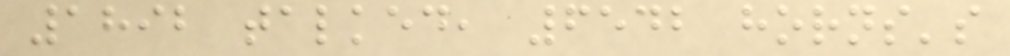1892 talked, 6542 horns's
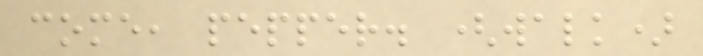come, pepper. (walk)
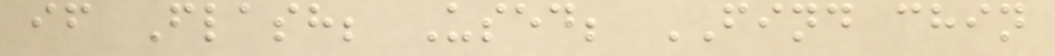if Flash; Used; FIND chin
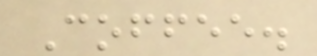Coffee.
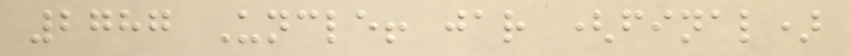2787 Uncle! jar (final)
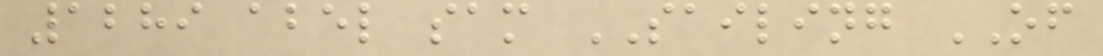1289 abel sam SAILING OF
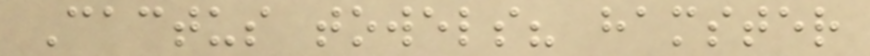Cactus towels? hamster
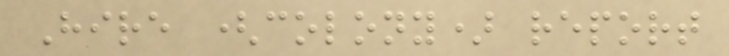Hire (colony) report
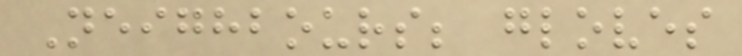Neighbours; gloves
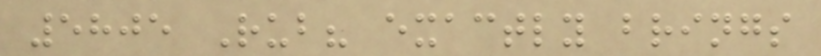5805 Rub? exactly brings
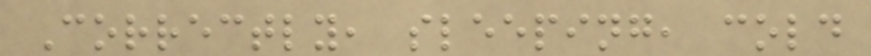Correctly, sleeping, cold
